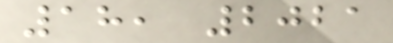18, 2021
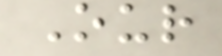Our
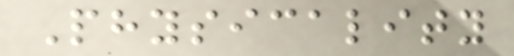Physicality
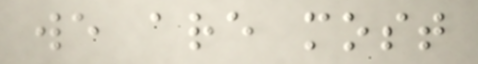we are most
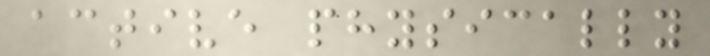active physically
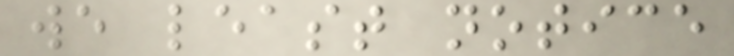we least notice
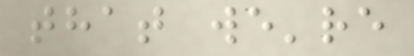that we're
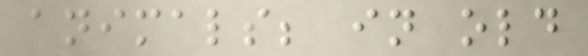animals; in old
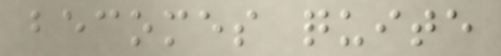becomes quite
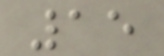15
